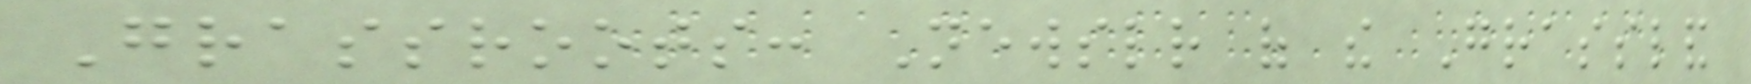Grassroots: Newsletter of the Grassland
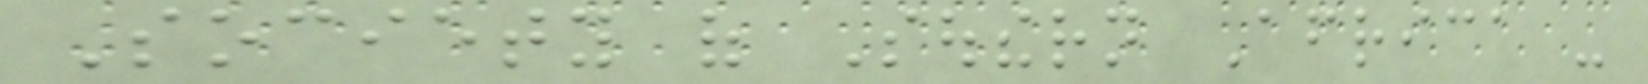Society of Southern Africa -
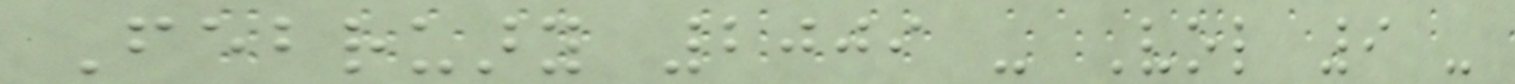February 2009 - Vol 9 -
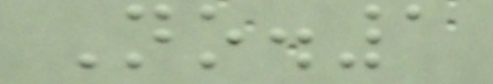No.1
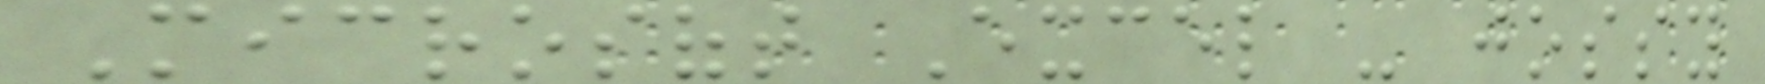Microsoft Excel - jossy
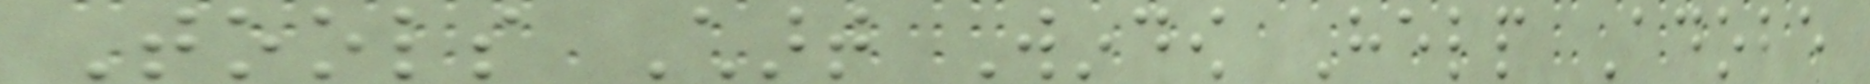Tools Chart Window Help Adobe
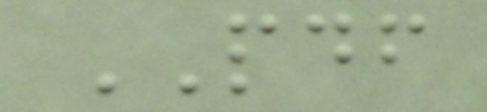PDF
